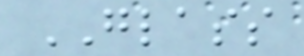GLASS
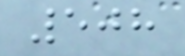508
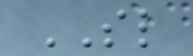SL
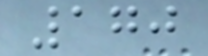170
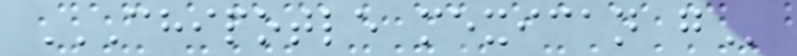CHIPOTLE MEXICAN G
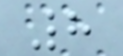8
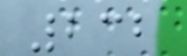232
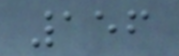156
